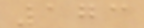173
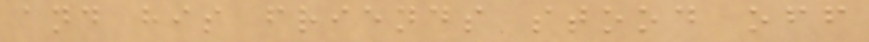and his friends stood off
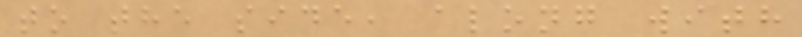to the side, along with
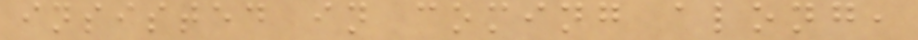insisted in coming along,
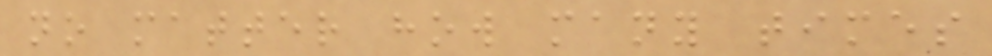no matter how many times
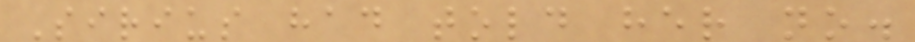Sirius had told her no.
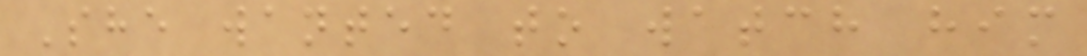She wanted to watch him
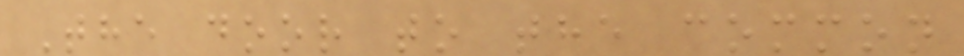The door to the common
